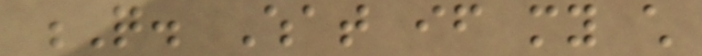Q. What if my child
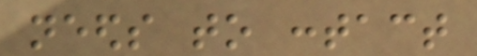needs to contact
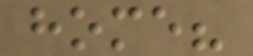home?
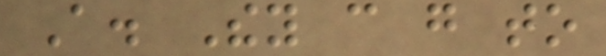A. They can go to
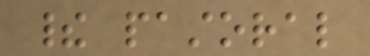their pastoral
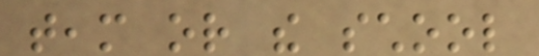team or the school
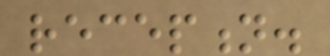reception.
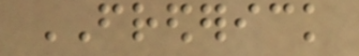FREDERICK
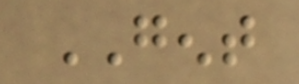GENT
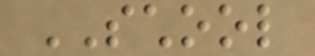SCHOOL
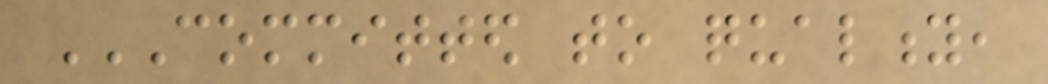COMMITTED TO QUALITY,
